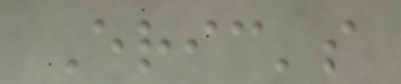Eric's
